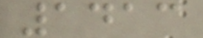1413
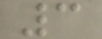3
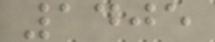1405
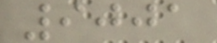9001
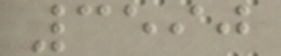3590
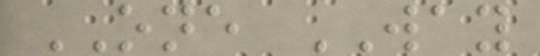ONE WAY
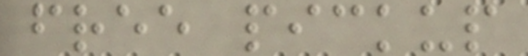free pickup
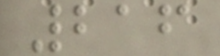216
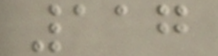117
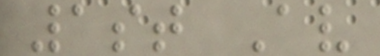1st Av
